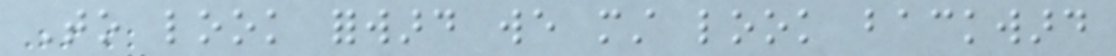To look forward we must look backward
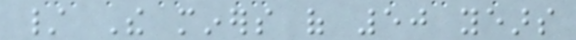/ The miners of 50 years
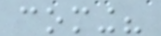coming?
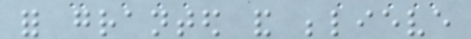for granted and believe
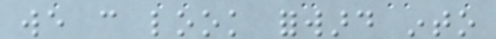we can look forward into
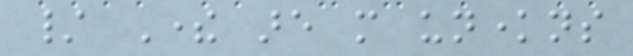/ There are more unknowns
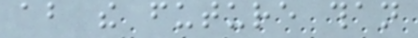about the future than
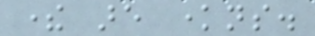there are knowns.
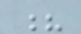?
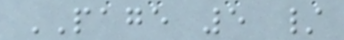PAGE 5 /
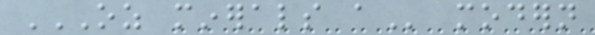OZ MINERALS A modern
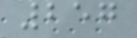257
